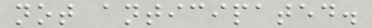not anticipated.
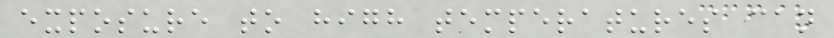exposure to high temperatures can
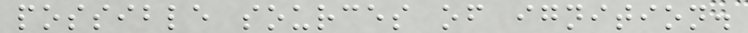possible sources of ignition.
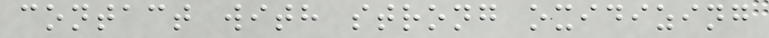contact with strong oxidizing
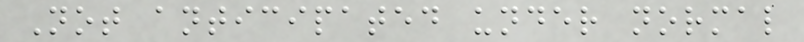Not anticipated under normal
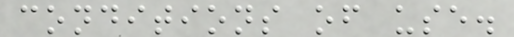conditions of use.
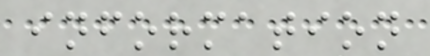information
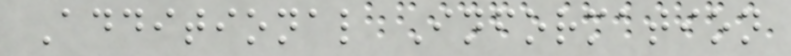Additional Information
